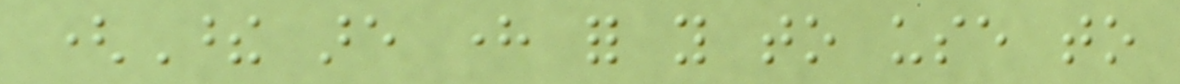(These are here for you to use to
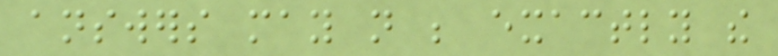answers may not be exactly the
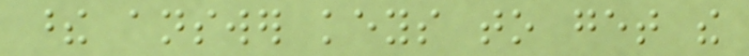these answer keys to get the
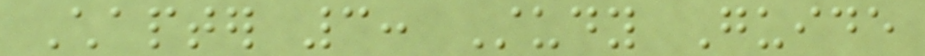Chapter 3: Study Guide
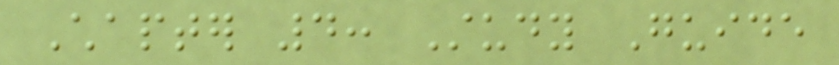Chapter 4: Study Guide
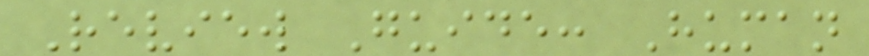Review Guide: Human
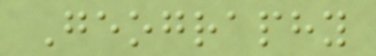Geography
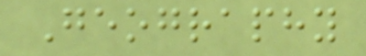Geography
